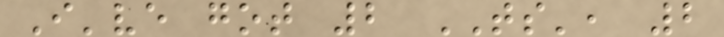I've got 2 TS', 2
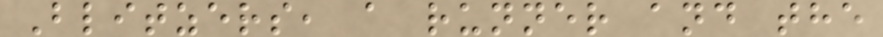Blitzers, a runner and the
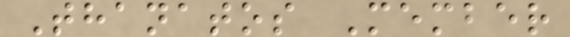Thanatos Member
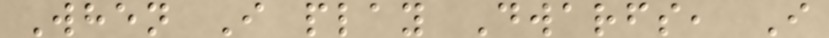When I play Dwarfs, I
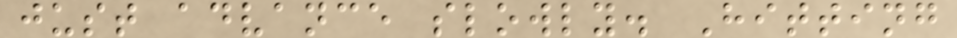just advance slowly. Hitting
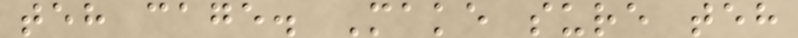teh cage. Make sure teh
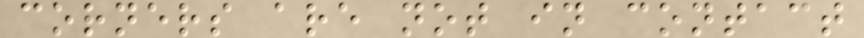corners are not in contact
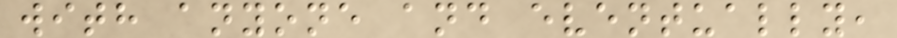with anyone and eventually,
